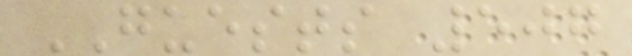GUESTS 507
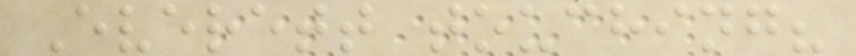Everett touching?
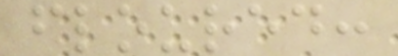floured:
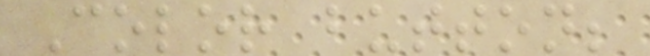Color button;
